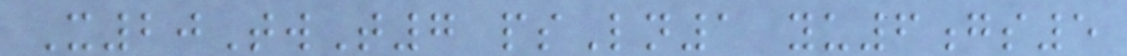X20TwT7 psLn1 yu6gs5
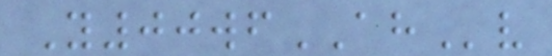Y00wfAHv
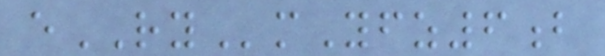eRYmYfz6b
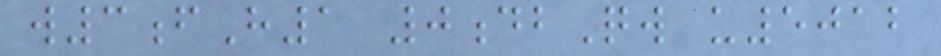w3fH1 0dbQw u5012
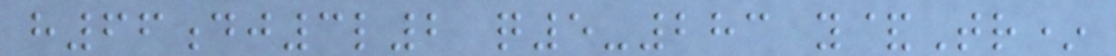h66dj3l2 q5-283 y&Tr*
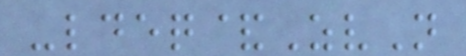-ldeq&ZvN
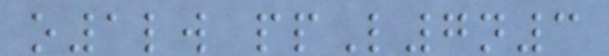o1lw ppL7n3
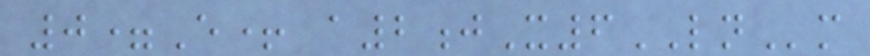0=E+ a2jX6LNm
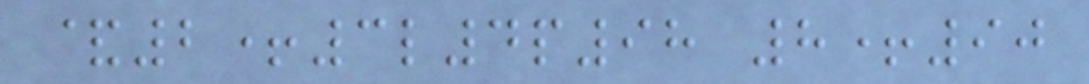&2+3l4p98 8+90
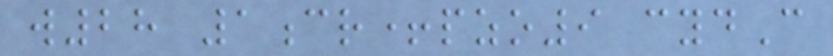w28 1cr+pzo9 cydC
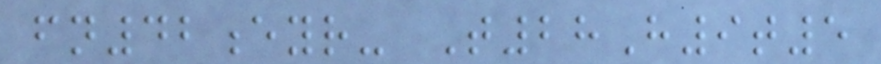fn42eyr- T28H9t5
